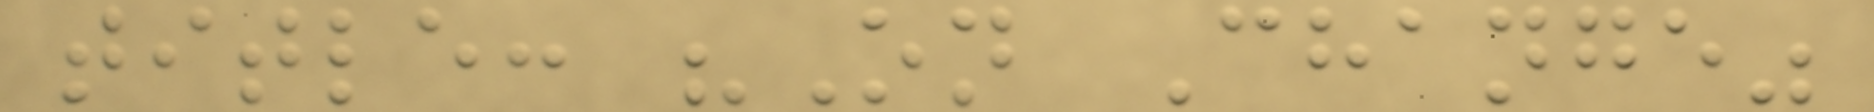title: "On Change"
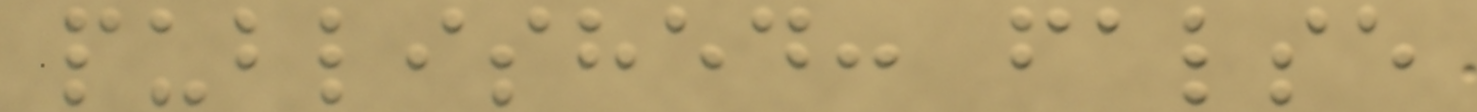published: false
